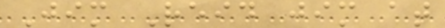Jim Reid jim at
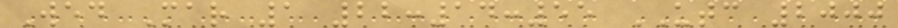Wed Mar 1 22:14:55 UTC 2000
